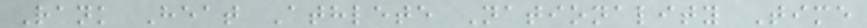Rank Heat Athlete Nationality Time
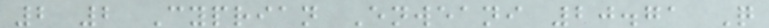2 2 Cyprian Enweani 20.71 Q
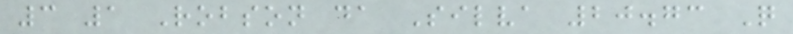3 1 Robson da Silva 20.73 Q
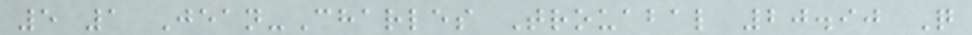5 1 Jean-Charles Trouabal 20.90 Q
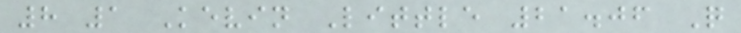8 1 Kevin Little 21.06 Q
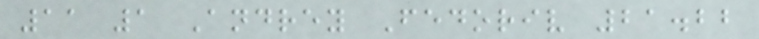11 1 Andrey Fedoriv 21.22
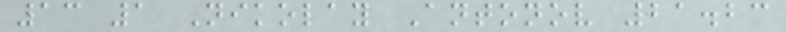13 1 Nikolay Antonov 21.23
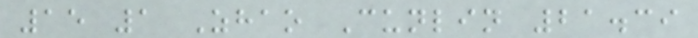15 1 Zhao Cunlin 21.39
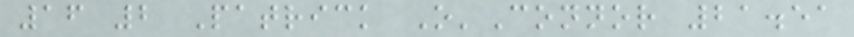16 2 Patrick O'Connor 21.51
